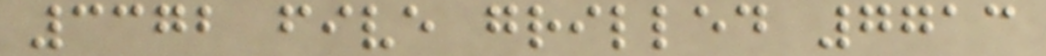3372 five grilled 7713
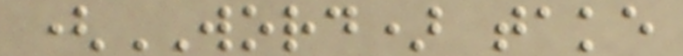(WORD) take
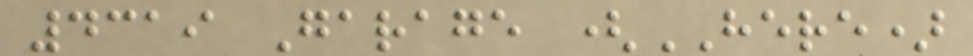4319 Garage (HERE)
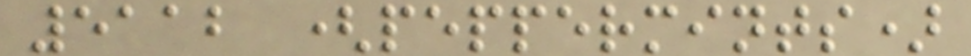5112 (peppermints)
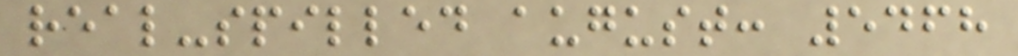real-spilled august: 5468
